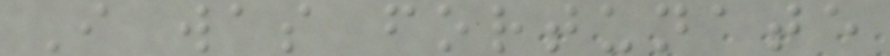I was fortunate
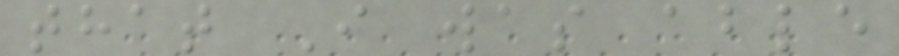that I was able
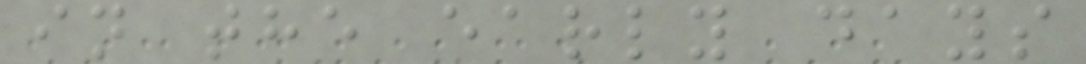in the early days
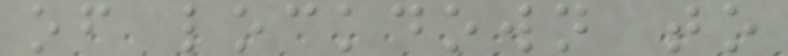of lockdown to
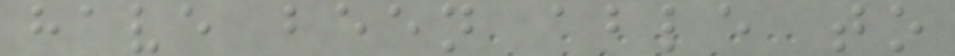have been able to
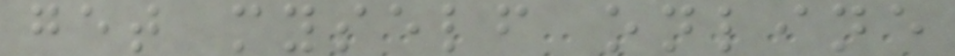get myself online
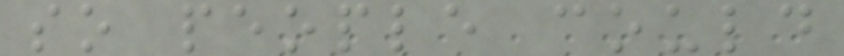so people could
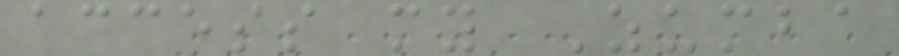access my Zumba
